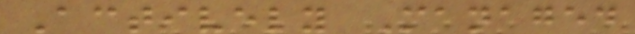Actively Managed
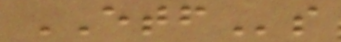ETFs
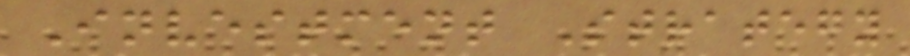Investment Strategy
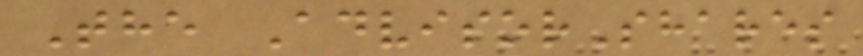The AdvisorShares
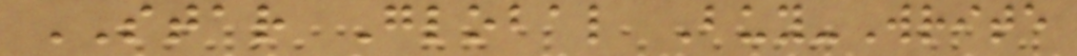STAR Global Buy-Write
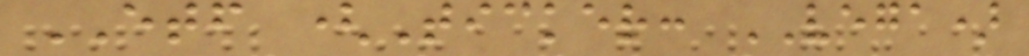ETF (Ticker: VEGA)
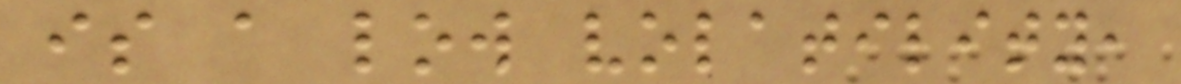is a low volatility,
